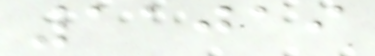11019
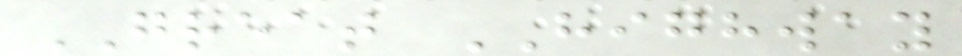GREAT HIGHWAY
